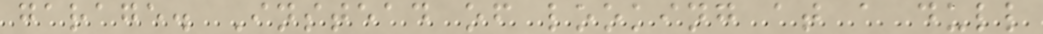garage. Instead of looking at a dull
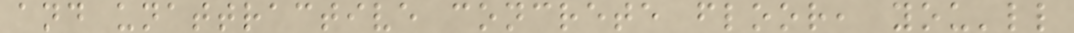and unattractive concrete floor, you'll
